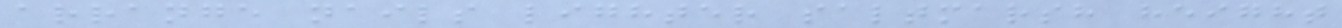arrange nails lighter saltmarsh height
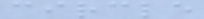circle
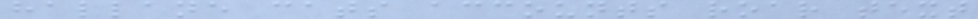hallane cats accounts roar text
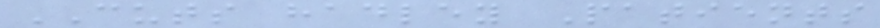CUTS hadley Patients
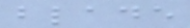blade
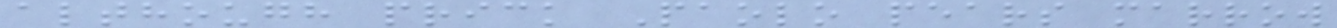although prick Paolo pears marrow
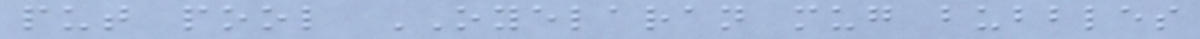put pool OYELARAN mug bubbles
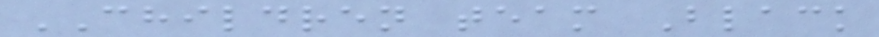CHILDREN team Black
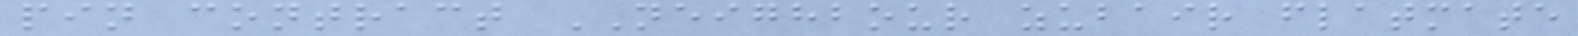pin contract NEIGHBOUR zubair flatmate
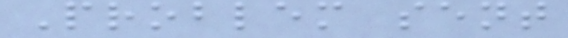Problem sent
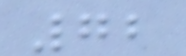72
